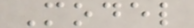Model
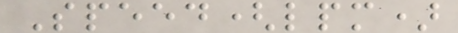Speed(lpm)
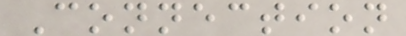Connection
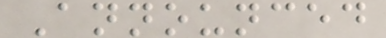Announced
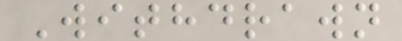Withdrawn
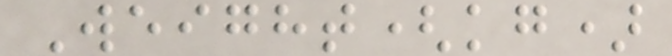Weight(kg)
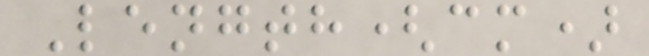Length(cm)
